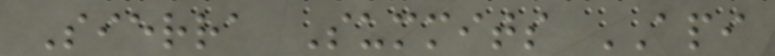Sierra Summits API
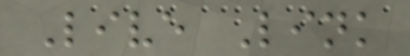Live Link
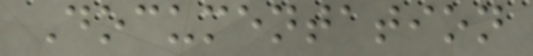Documentation
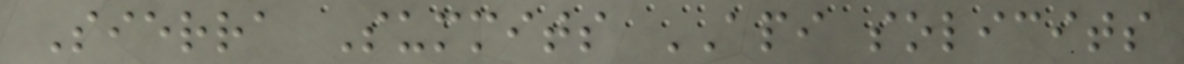Sierra Summits API solicits
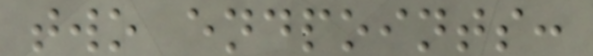two endpoints:
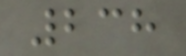238
